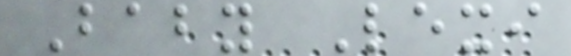Baby Lexi
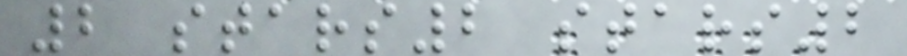2 stars2 stars2
